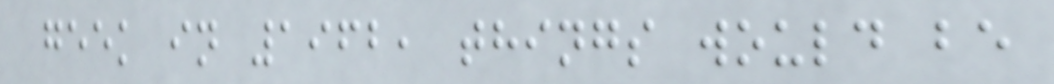geek in 1962, things would be
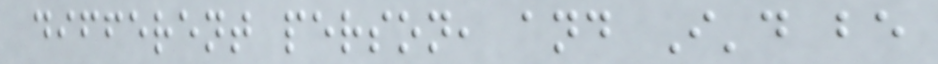different person, and I'd be
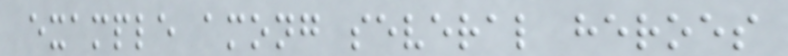example among several heroes
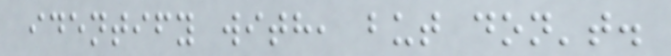identify with, but don't.
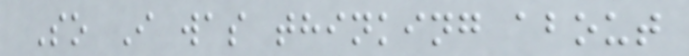So I was thinking about
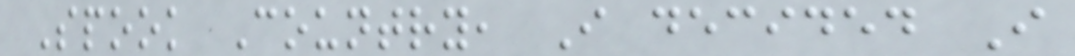Spook Country, I decided I
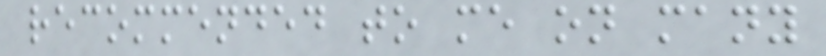recommended to me on many
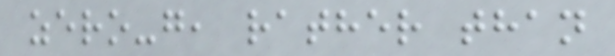zero-g, rather than
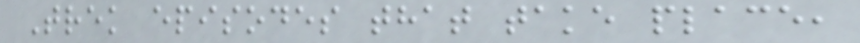Trek episodes that take place,
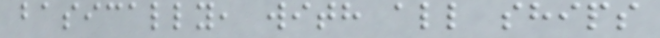basically, with all ships
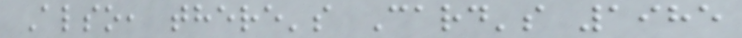Also, there's Card's 1985
